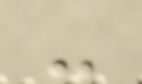-
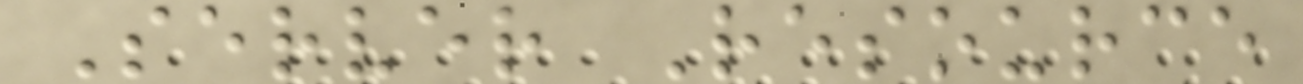Server Resource
